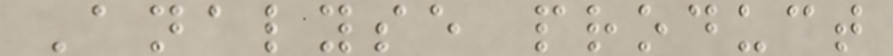Analyse product
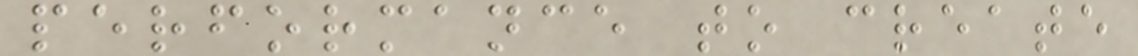performance to create
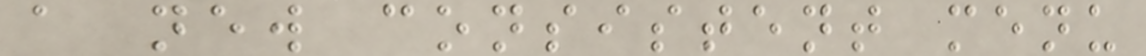a new consistent menu
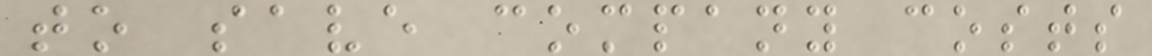to save company costs
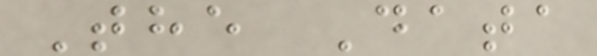The Data
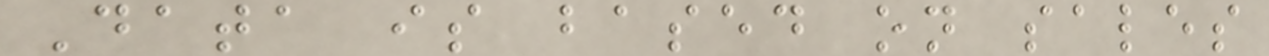Data is based on sales
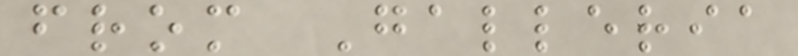from Galleria
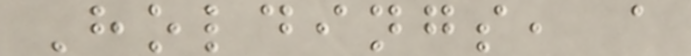Holdings, a
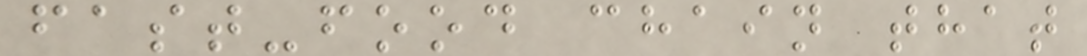fast-food chain that
